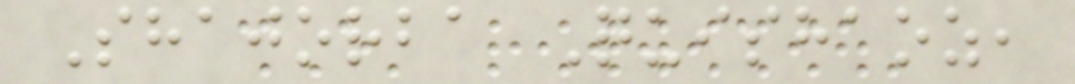Shajorba Quishaoz,
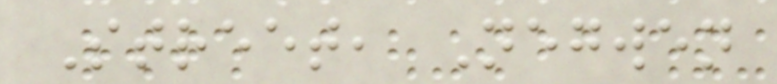Street, Negwen
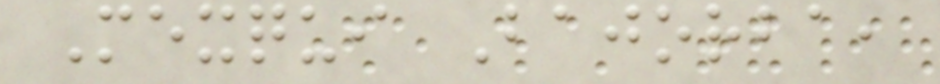Mexqui Bajorba,
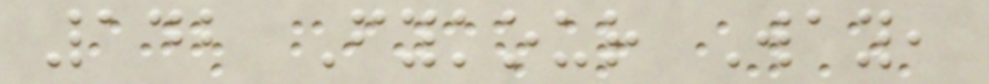142 Fykour Way,
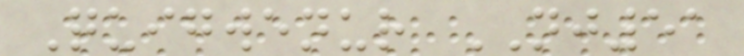Quigwenur NJ51
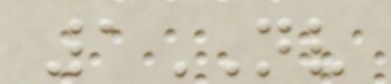1NV
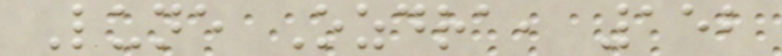Lune Ozdra, 152
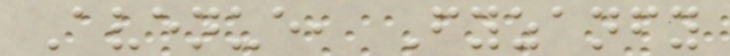Avenue, Fyzanfy
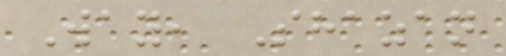Way, Shazan
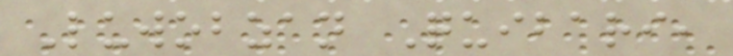Luwobzan Quibari,
